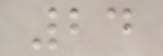24
